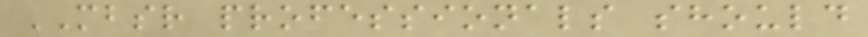MBSR professionals should
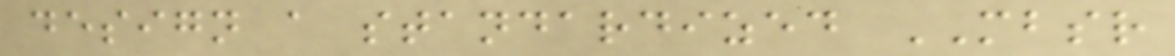design a standardized MBSR
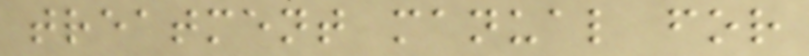treatment manual for
